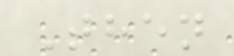Then
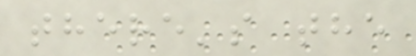there's the
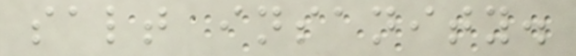salt insanity.
